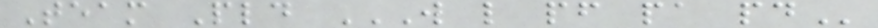Team Pld W L PF PA PD
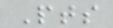Pts
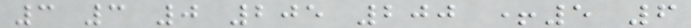3 3 0 205 200 +5 6
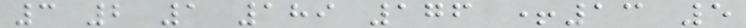3 2 1 189 176 +13 5
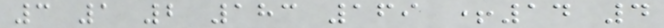3 1 2 183 169 +14 4
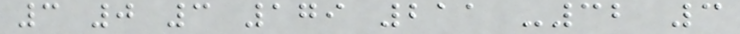3 0 3 179 211 -32 3
